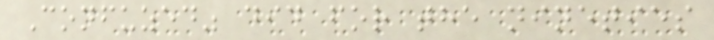Confuzed" did for the nineties
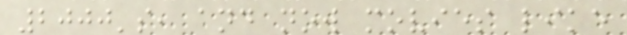2000's, and now movies like
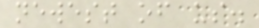newest of us.
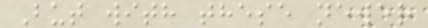But with these newer
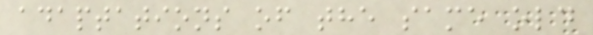adaptations of the same old
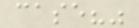case?"
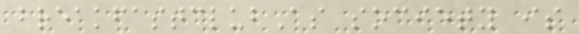breakfastclubAs society is
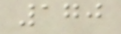170
